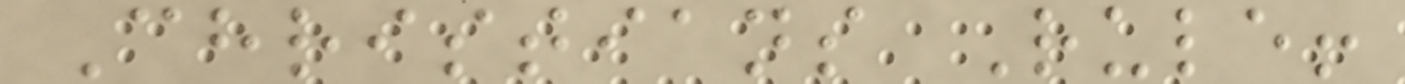Christians Rule!
